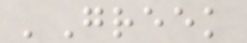'Greek
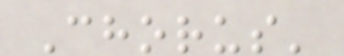Chorus'
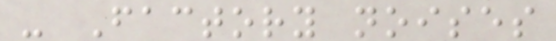- Factory noises
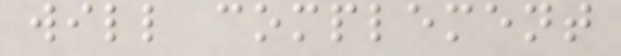will complement
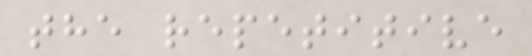the repetitive
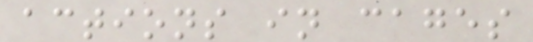actions in cages
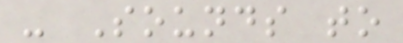- Sounds to
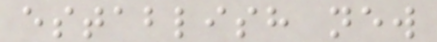establish new
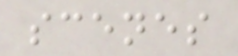scenes
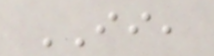II,
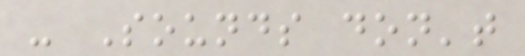- Sounds don't
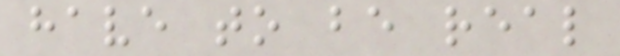have to be real
